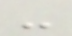-
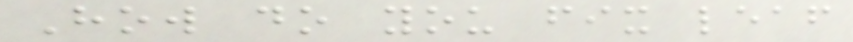How do you fix leaf
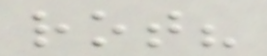rot?
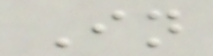In
